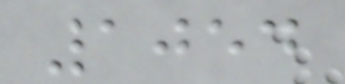1054
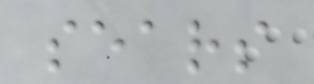sears
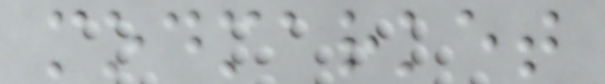modmarket
